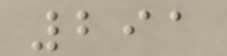291
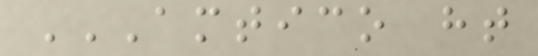AMTICO HT
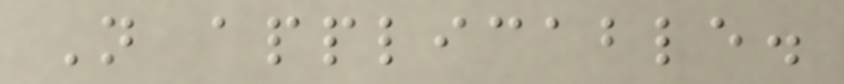Not applicable.
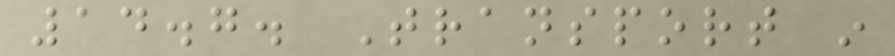14.7. Transport in
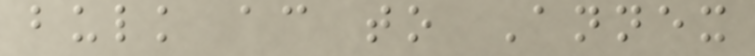bulk according to Annex
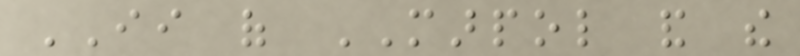II of MARPOL and the
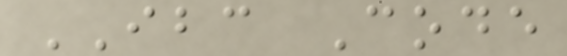IBC Code
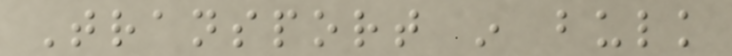Transport in bulk
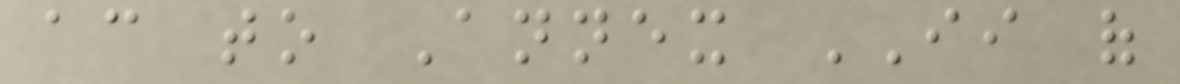according to Annex II of
